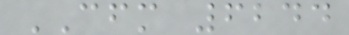CFM 6244
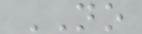NO
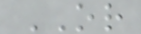OR
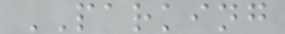PARKING
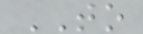TO
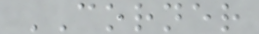CORNER
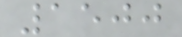1500
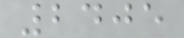2405
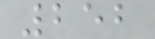252
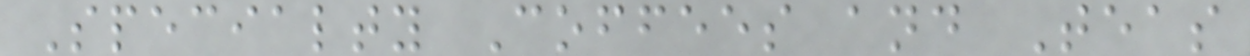Specialty Coffees and Teas
